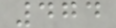474
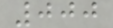000
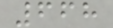668
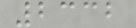2332
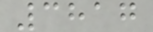3817
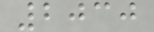2030
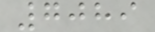7089
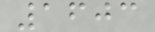1603
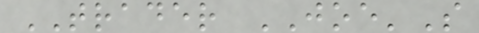TRADER JOE'S
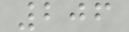206
